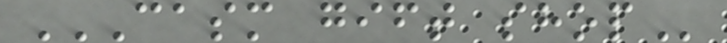CASM GIFT SHOP
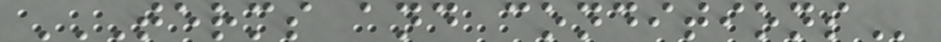TERMS AND CONDITIONS
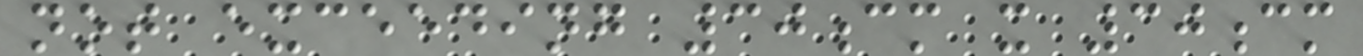not exceeding 30cm x 30cm
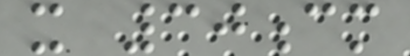x 30cm
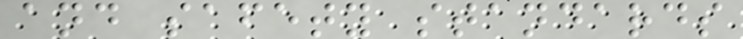and safety standards
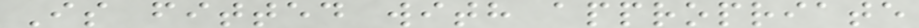Is fitted with appropriate
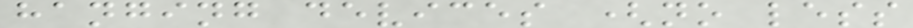hanging devices (no less
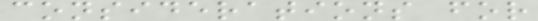considerations for
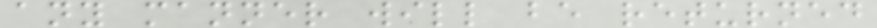any manner will be returned
